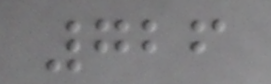726
